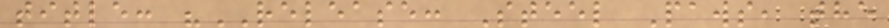title: "RELEASE: Steel Paws, the
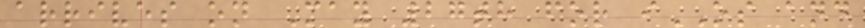arrives on May 27th for iOS and
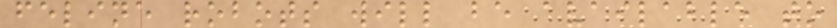feline robots will be available to
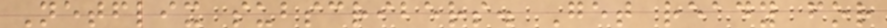Netflix subscribers. Get ready for
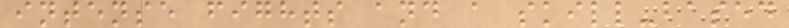intense fights and a skill-based
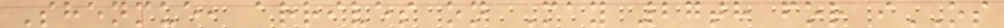Shenmue, arrives on May 27th for iOS
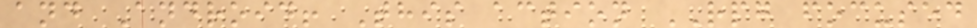and Android! This action RPG focused
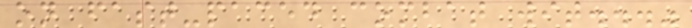on fast-paced combat wit..."
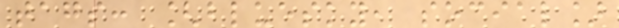tags: [bluesky, social]
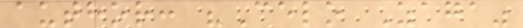author: "Celo Zaga"
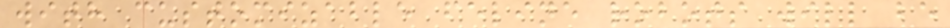with customizable feline robots will be
